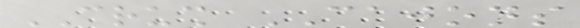CRUSH CAJONS
